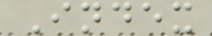Index
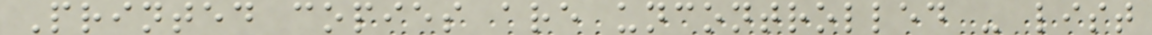Printed copies are uncontrolled - list
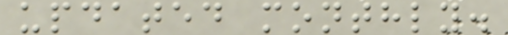updated monthly.
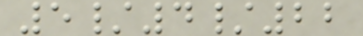5/4/22
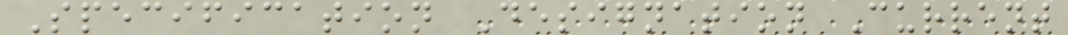Specification Designation Current
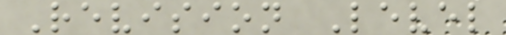Revision Level
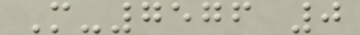M-7576 0
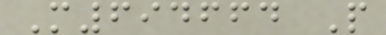M694664 P
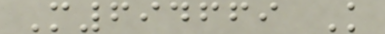M694669 K
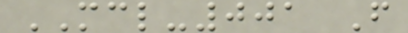MCL-001 F
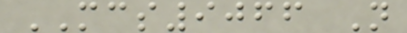MCS9066 N
